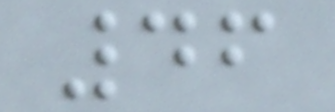46
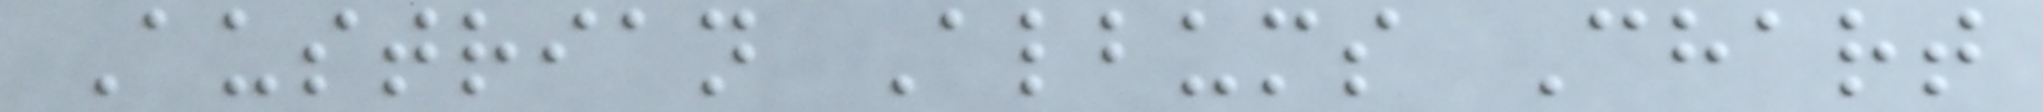Austrian Albums Chart
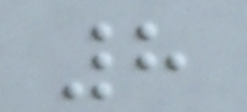8
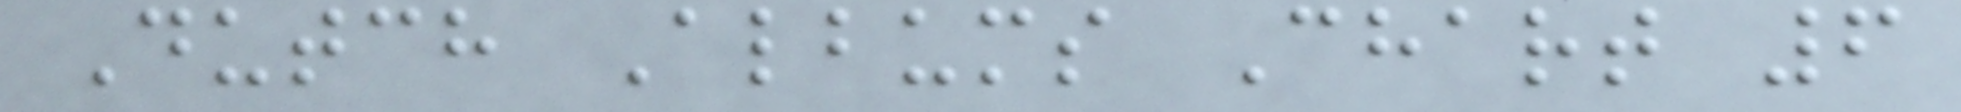Dutch Albums Chart 6
